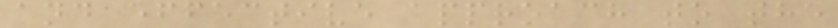and effective approach to the
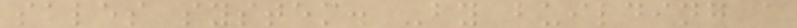sales system. By building a
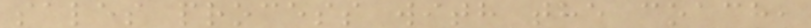sales process with the coach,
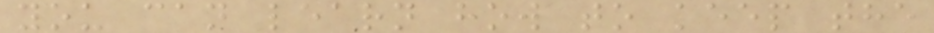you can learn how to keep the
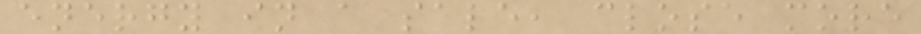energy in a sale, close more
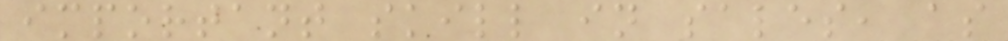important skill in sales, as
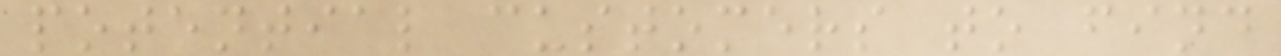potential customers to find
